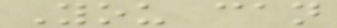You can
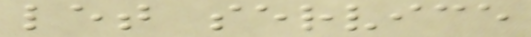let service
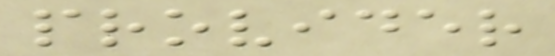provider
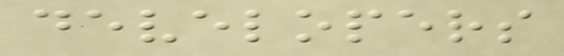developers
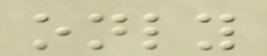only
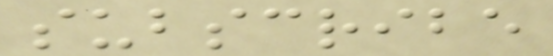subscribe
